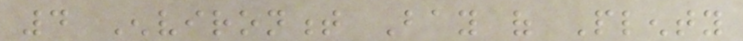4 Environment Bay of Plenty
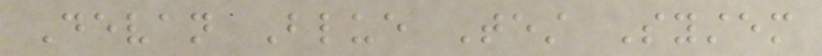Devan Blue Test System
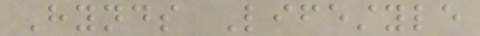Hynds Lifestyle
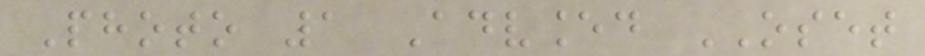Photo 1 Advanced OSET
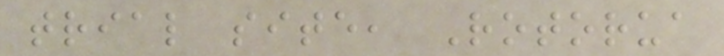trial site, Rotorua
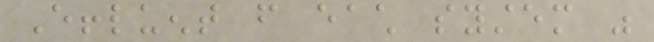Effluent from each system was
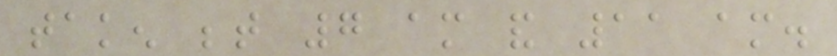taken between 7 am and 11 am.
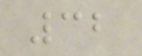32
